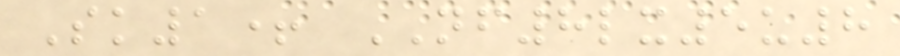Sk1+ NF8lx5u8
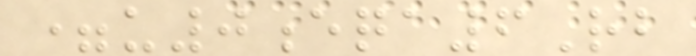=u0eqa6Rb
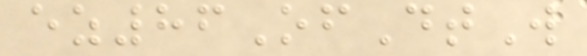ez86OfDtW
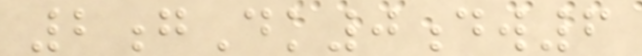2gDk0dw6
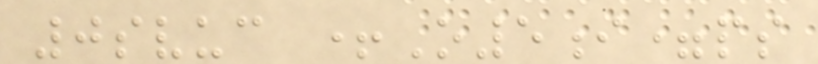0svuc +O5i=ps
